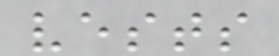vests
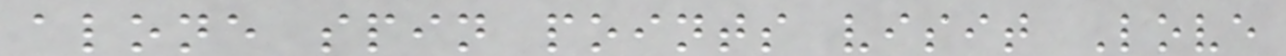alone spin points visit Love
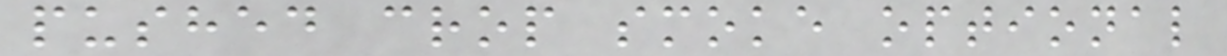pushed crop smoke optional
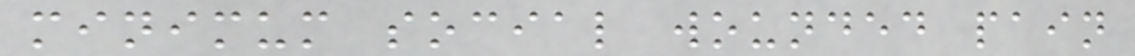minimum social wounded pain
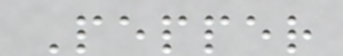Pepper
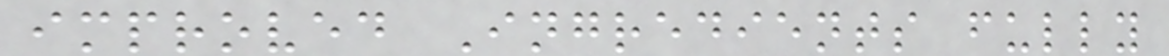improved Ingredients fully
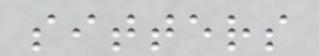sitters
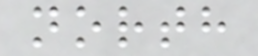north
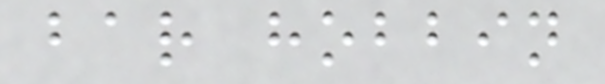bar hobbin
